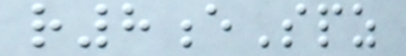r8eSpz
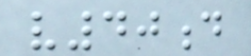v40d
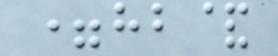=hb&
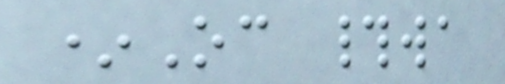*Oc #wa
